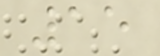15
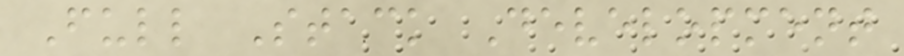Full Stack Development
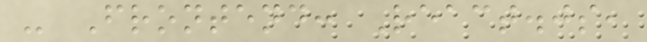- Frontend: React.js,
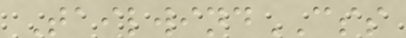TailwindCSS
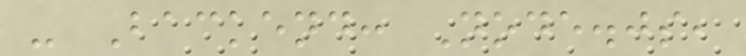- Backend: Node.js,
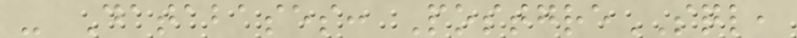- Databases: PostgreSQL,
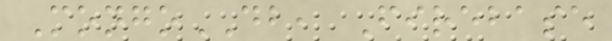MongoDB, Firebase
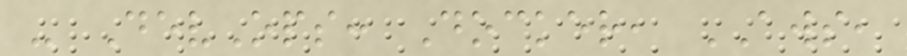- DevOps: Docker, AWS,
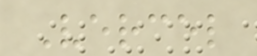Vercel
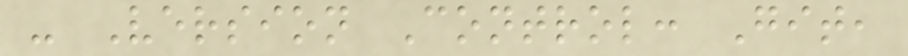- Version Control: Git,
